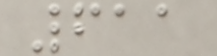611
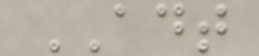ADT
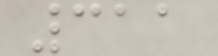311
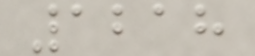1218
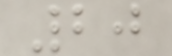20
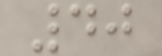40
